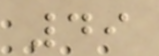49
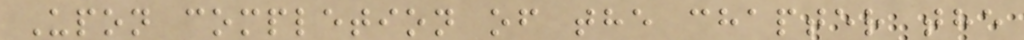Upon completion of the chapter the
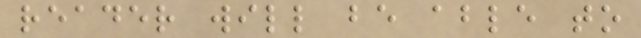reader will be able to
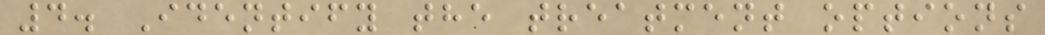4. Identify the treatment options
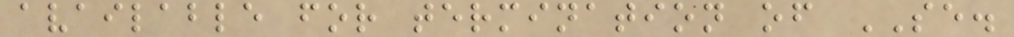available for termination of SE.
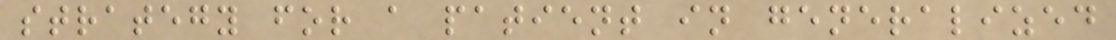strategy for a patient in generalized
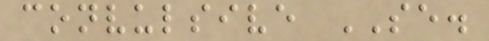convulsive SE.
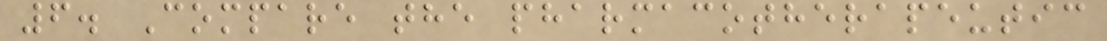6. Compare the pharmacotherapeutic
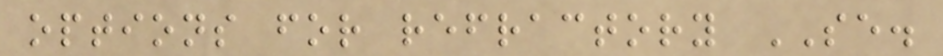options for refractory SE.
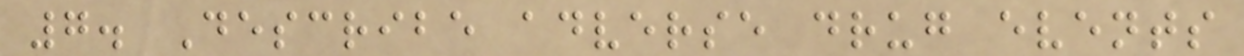7. Describe adverse drug events
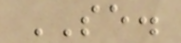SE.
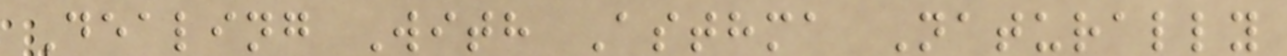Dealing With Asthma Naturally
